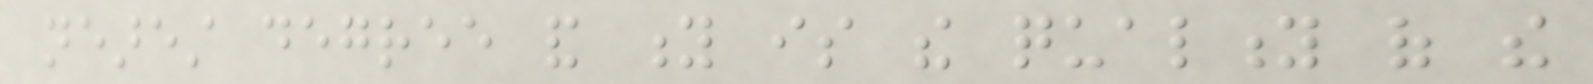nearest degree and y is the quality of the
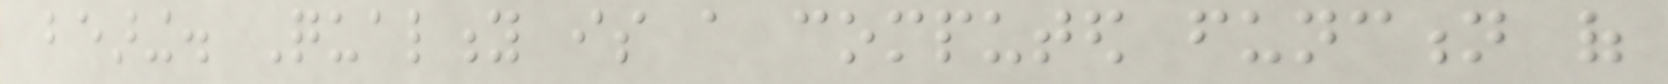bearing. Quality is a computed function of
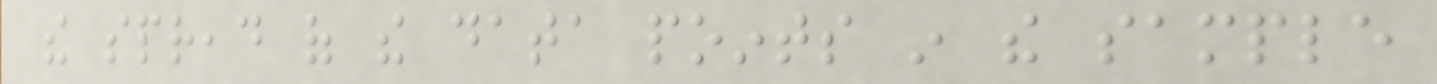the spread of the data points in the sample
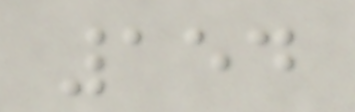154
